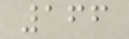166
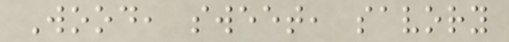Wood, sweet, savory
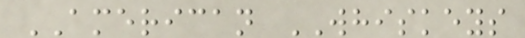AMERICAN WHISKEYS
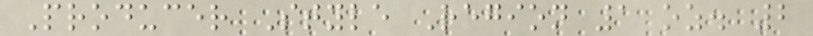Producer Style Region 1 oz. 2
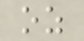oz
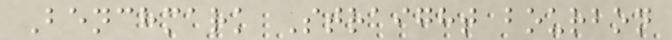Benchmark Straight bourbon
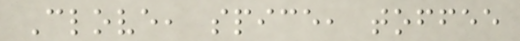Clove, spice, toffee
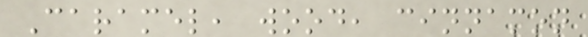Caramel, wood, cinnamon
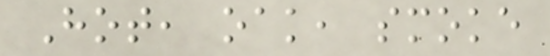Hot, oak, smoke
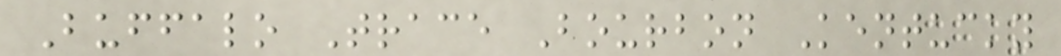Buffalo Trace Bourbon Kentucky
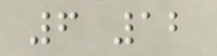6 12
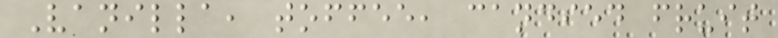Vanilla, toffee, candied fruit
